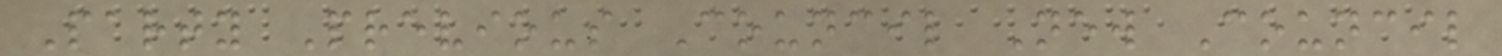Party Previous Council New Council
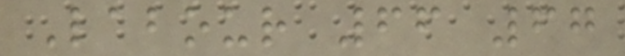Labour 66 67
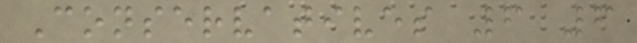Conservatives 6 6
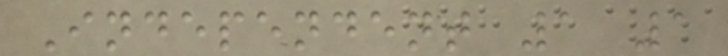Independent 1 1
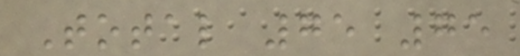Total 75 75
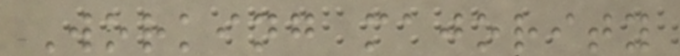Working majority
